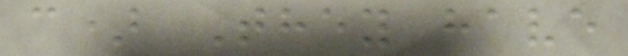c) They have
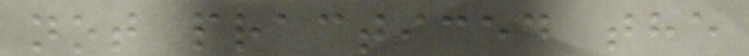not practiced the
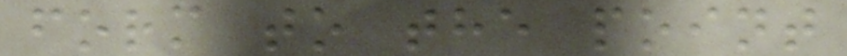form to the point
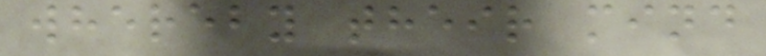whereby their mind
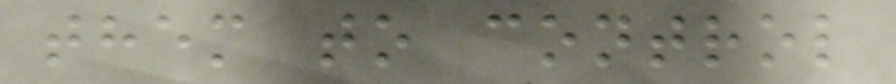them to control
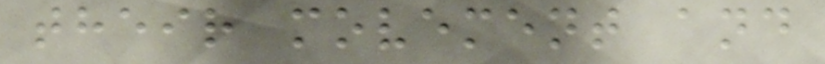their movement and
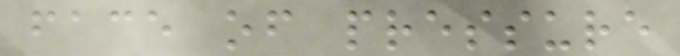face of pressure
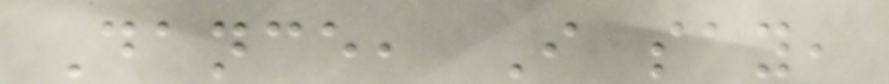Dance, I say,
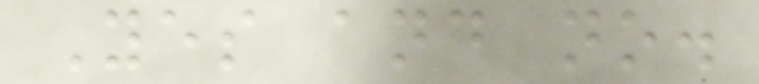Yes and no.
